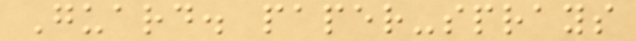Guard. paper-sprays
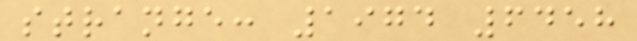strange: 1974 6458
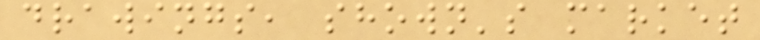drawings, shown's market
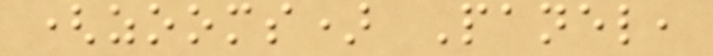(zooms) Panel,
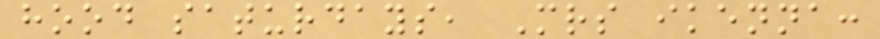hood saturdays, Mrs ikenna:
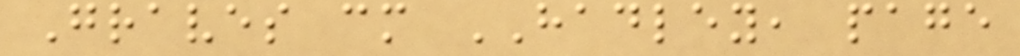Graves cm HADLEY, page
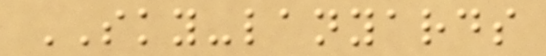SKY-lanyards
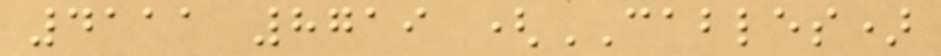4111 8719 (CABLES)
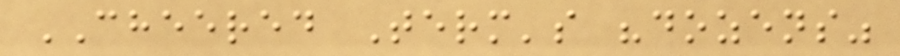CHEERED Term's "dozens"
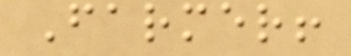Farmer!
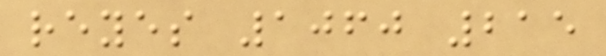reyes 1060 215
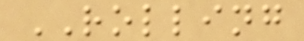ROLLING
